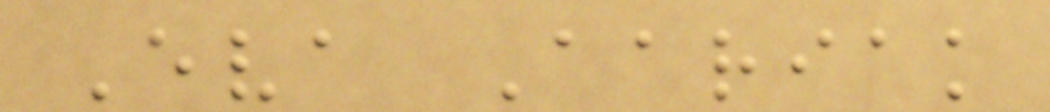Eva Aariak
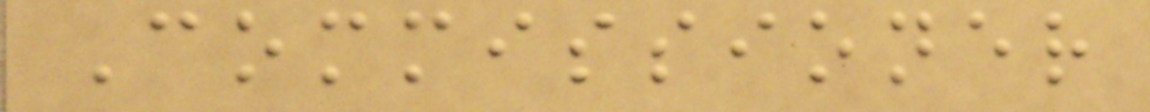Commissioner
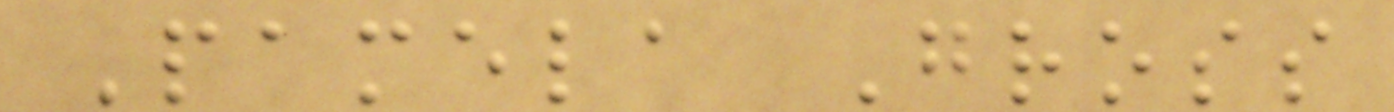Pamela Gross
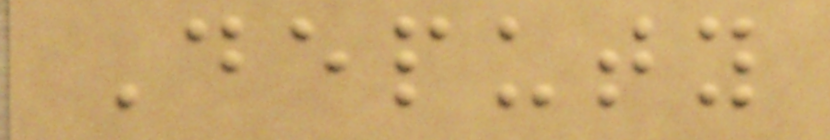Deputy
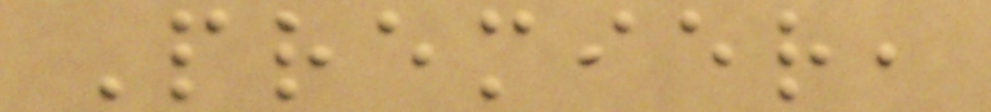Premier,
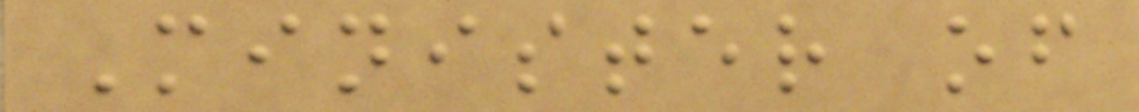Minister of
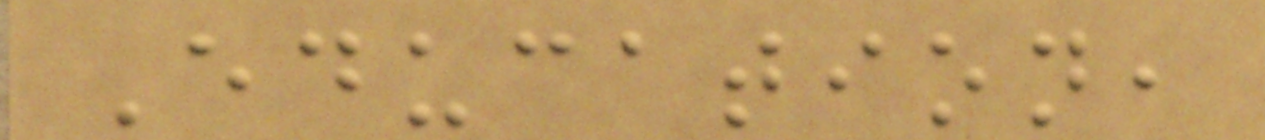Education,
